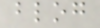blog
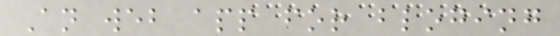An web app for bloging
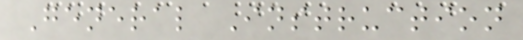General Instruction
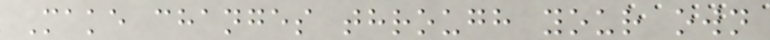Make changes through your own
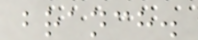branch.
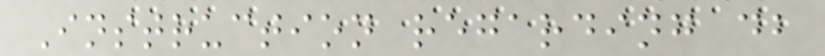Instruction regarding db
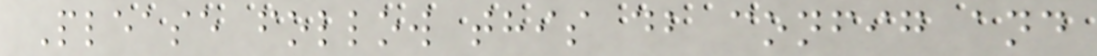Please follow this db config and
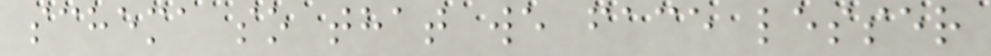schema so that we face lesser
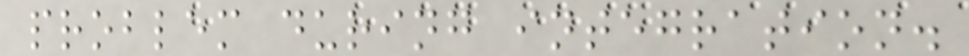problem during integration.
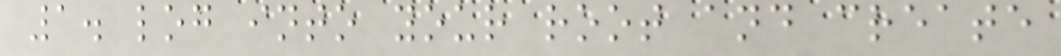1. log into your root and create
